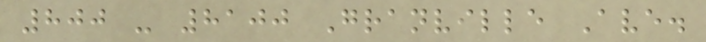800 - 8100 Granville Ave.
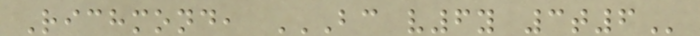Richmond, BC V6Y 3T6
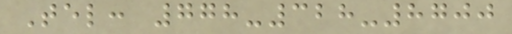Tel: 778-328-8700
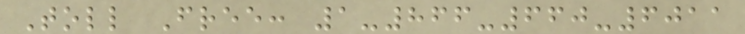Toll Free: 1-866-660-6011
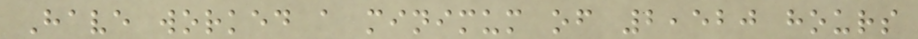Have worked a minimum of 2,520 hours
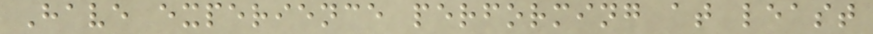Have experience performing at least
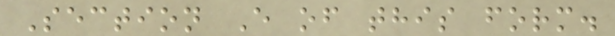Section E of this form.
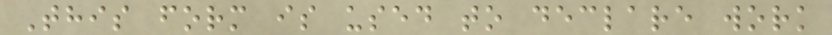This form is used to declare work
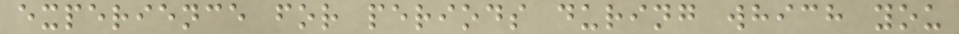experience for periods during which you
